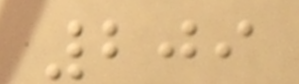209
